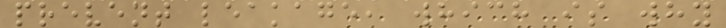prevent leakage, which is why
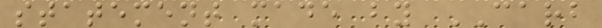statement made by CARB
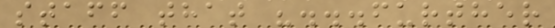staff that "...further
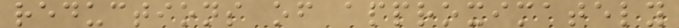reductions of approximately
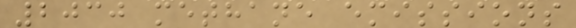2030 methane emissions
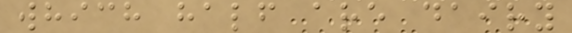which half are dairy
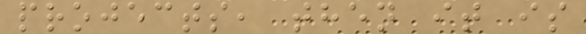projects, then it is
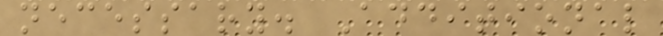necessary. Additional
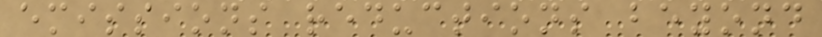emissions reductions beyond
